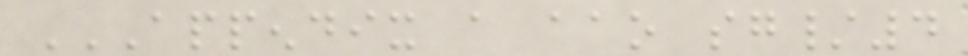APPENDIX A AAO SG/4
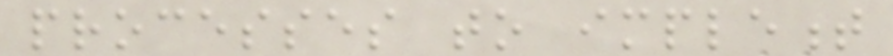processes to implement
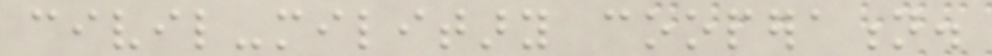civil-military cooperation.
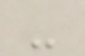-
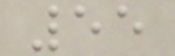55
